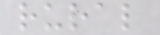rural
